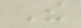The
